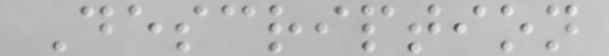Description
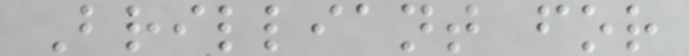Brilliant for
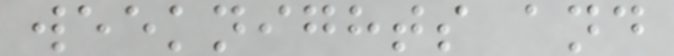weeknights and
